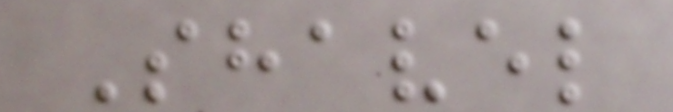Shavel
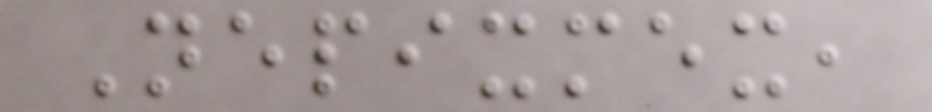Nepixmex,
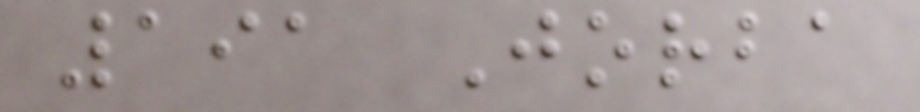191 Jorba
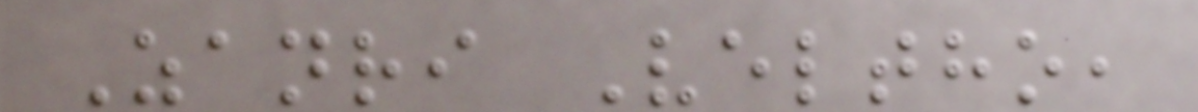Zanri Veltho,
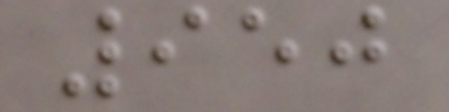950
